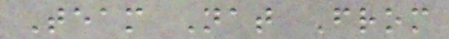Team Nat From
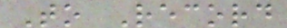To Record
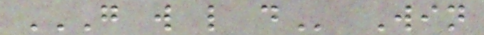G W L D Win
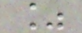%
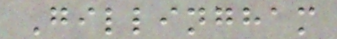Gillingham
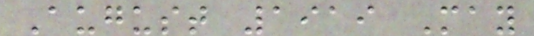August 1919 May
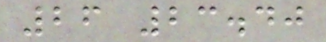26 23.40
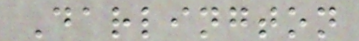Darlington
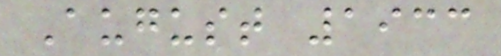August 1933
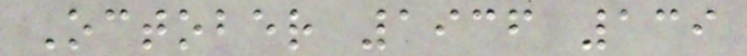October 1936 139
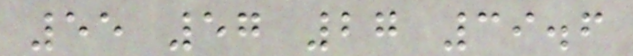55 57 27 39.6
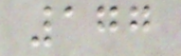177
